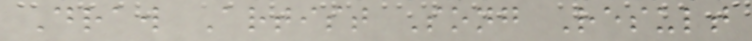Draw Artist Song Result
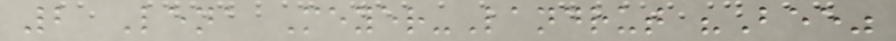2 Lena Meyer-Landrut "Bee"
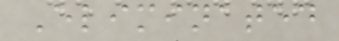Eliminated
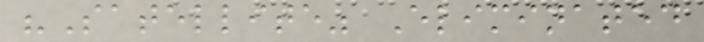"Satellite" Eliminated
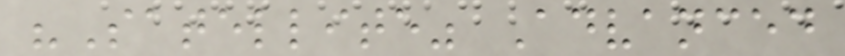"Satellite" Advanced
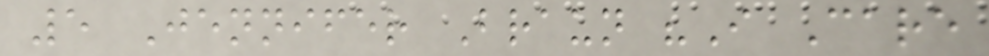5 Jennifer Braun "I Care
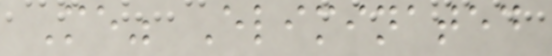Me" Eliminated
